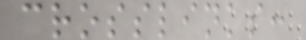crosslinks:
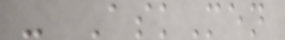- AskMen
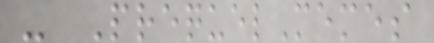- PrequelMemes
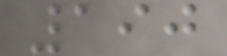190
